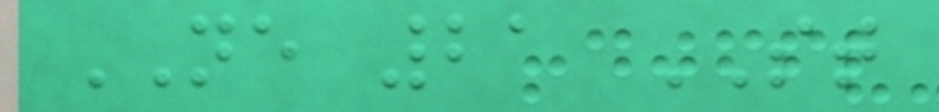NE 21 ST
